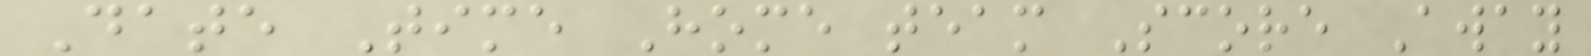Date Time Home team Score Away
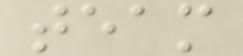team
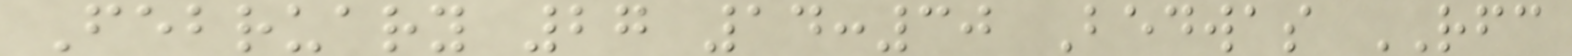February 27 14:30 Bedwas RFC
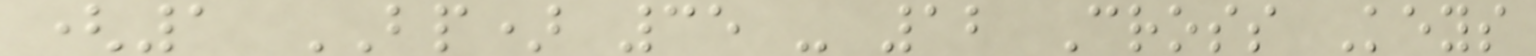(1 BP) 35 - 12 Cross Keys
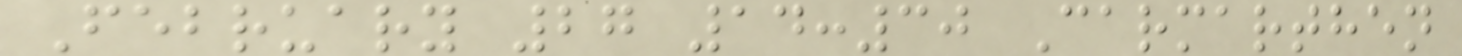February 27 14:30 Carmarthen
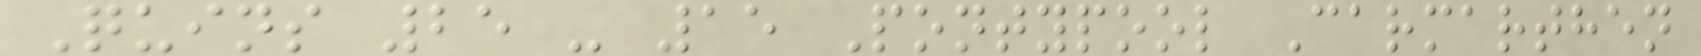Quins 25 - 15 Pontypool Carmarthen
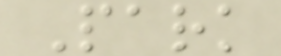Park
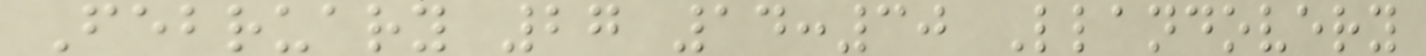February 27 14:30 Llandovery
